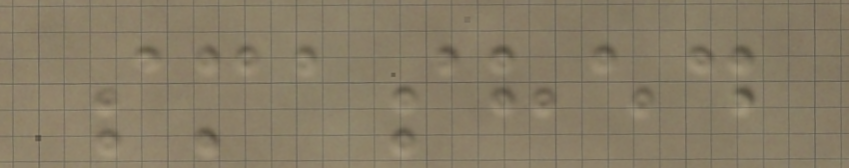smashed
